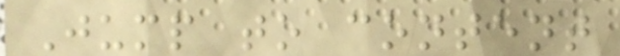Jump to content
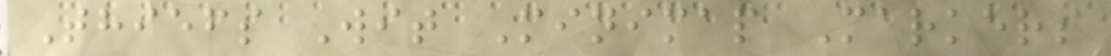Thiefs Wit Minimap Markers
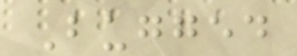Bugged
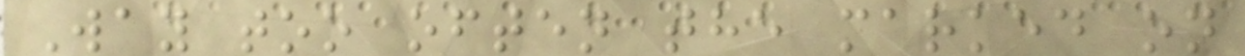Way too often the marked on
